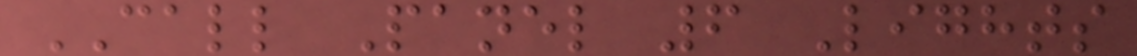CALL Panel 6 Lights
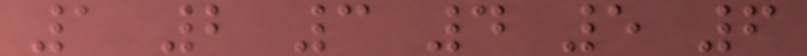1 2 3 4 5 6
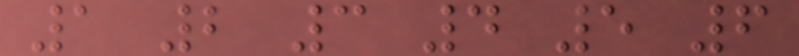1 2 3 4 5 6
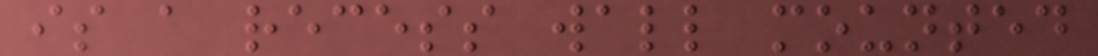is a recess wall mounted
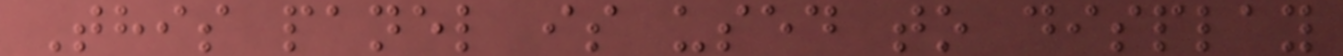This panel is used to display
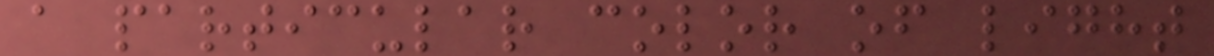a particular color of light
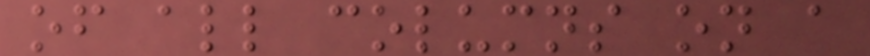of all columns on a
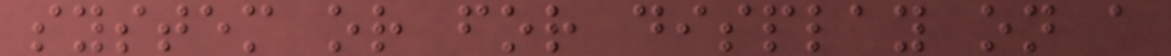system or for display on a
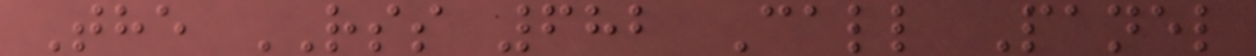The RSS 682 Call Panel
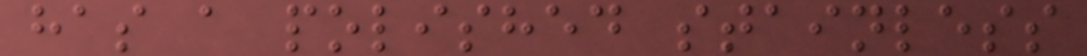has a polished stainless
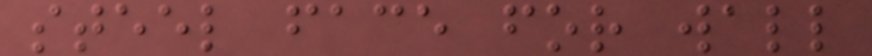steel face for wall
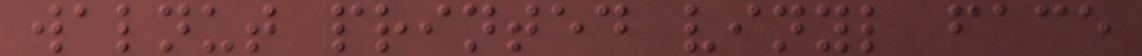walnut printed vinyl face
